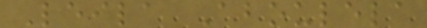Leila Aboulela
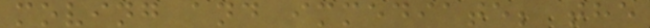moving and immediate; the
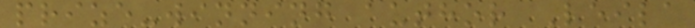prize-winning author Leila
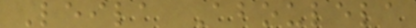Leila Aboulela
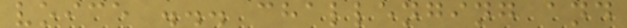voice ... challenging and
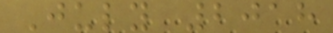July 2018
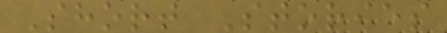Short Stories
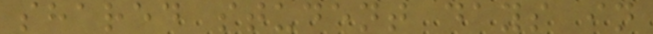shared student days in
